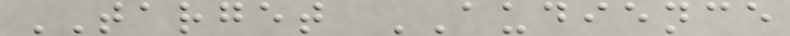TARGET AUDIENCE
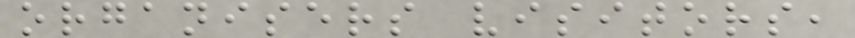organisers visitors,
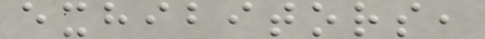exhibitors,
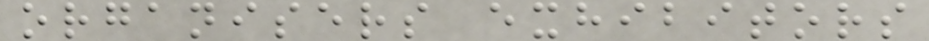organisers exhibitors
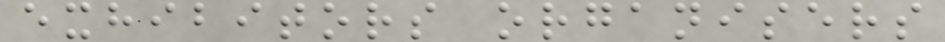exhibitors organisers
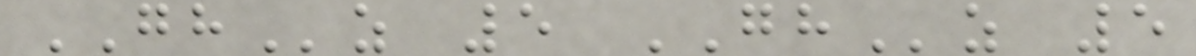GHz 5 GHz 5
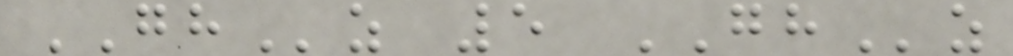GHz 5 GHz
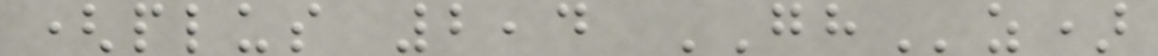(plus 2,4 GHz)
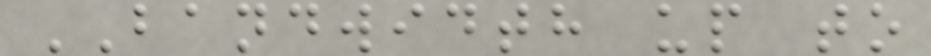BANDWIDTH up to
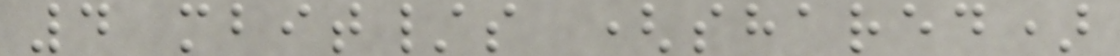4 mbit/s (shared)
